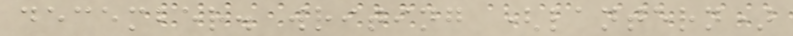december. writing (lantern)
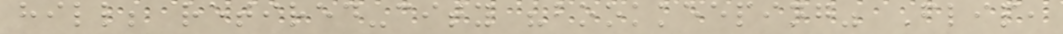hill; retired-city "bookkeeping" Flip,
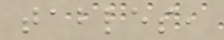tables,
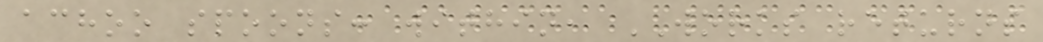achoo spoons: within, WORKS returns
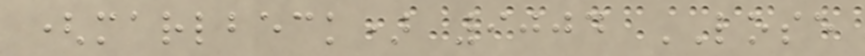(marlbeck) 9004 LOSE
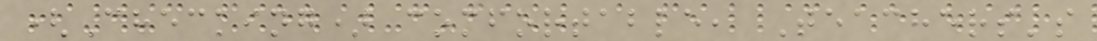(Checking) comfortable, Teachers's
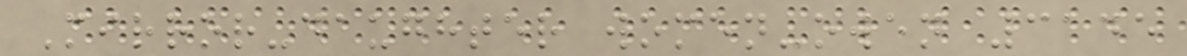Mirror-daughter women-owen 3145
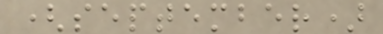(september)
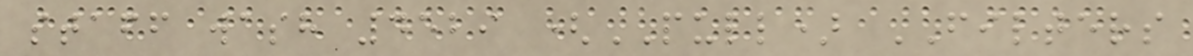staff wash 4529 (PULL) FILTERS
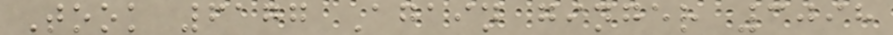Took 6177 Again ginger 3098
